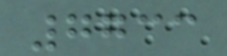7733
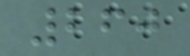260
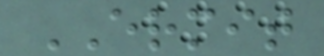ERMIT
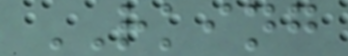RKING
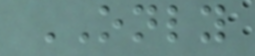ONLY
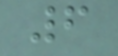6
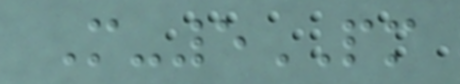M-5PM
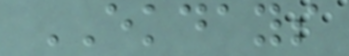EKDAYS
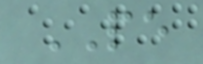PE
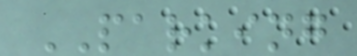PARKING
